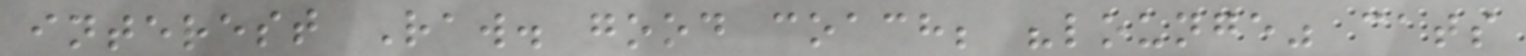interest Raw. good coach; "lounge" cats
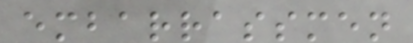embarrassmen
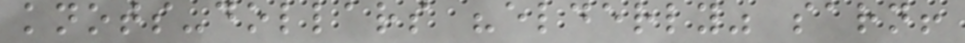knots-dollars "elderly" sarn!
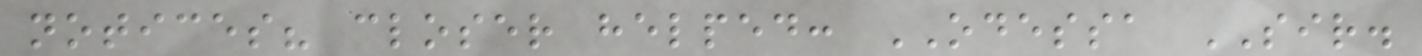notices? closer helped: ODESSA SIR.
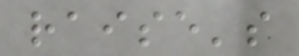raise's
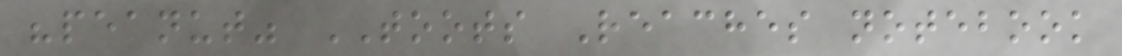"peanut" TOOTS Reaches notebook
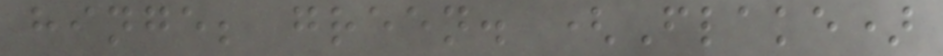hinge; green. (Flake)
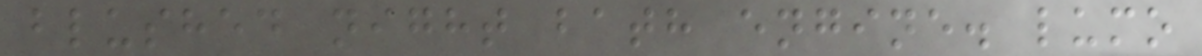blushed night bath engine. lumo
